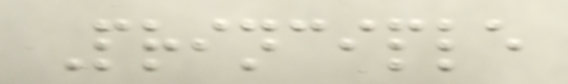Principle
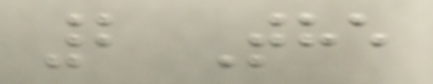2 The
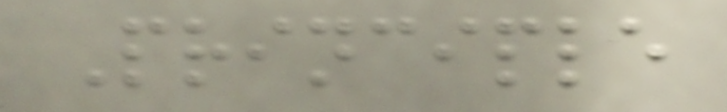Principle
